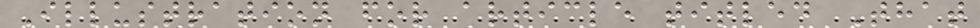Illustration for article titled That
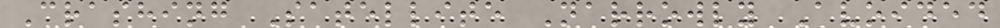Crashing Satellite Narrowly Avoided
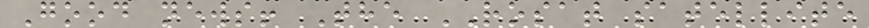Good news! The ROSAT satellite
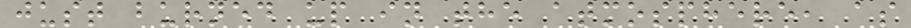just burned up in the atmosphere, as
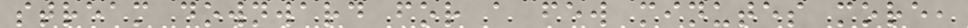stream downward for a few minutes more,
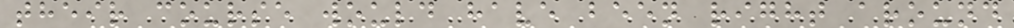their course would have been right around
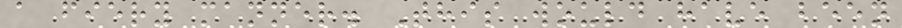a fiery manner. This would have been
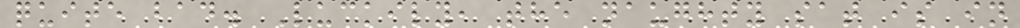quite bad. Luckily, the naughty sat is in
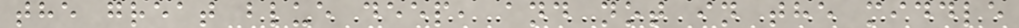the great blue deep, and not in the middle
